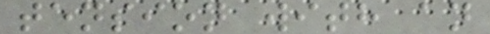tension with an
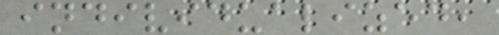individualized,
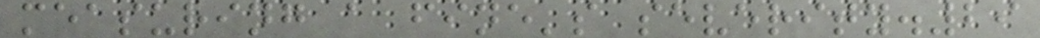measuring a fine's severity.29
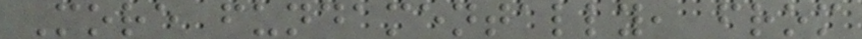More fundamentally, from
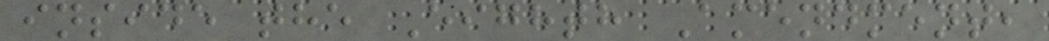inside the Eighth Amendment,
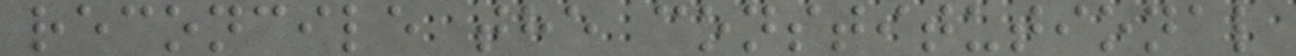reconcile the constitutional
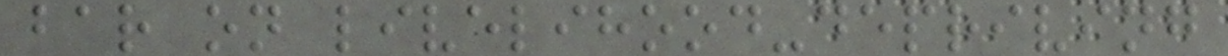bar on livelihood-depriving
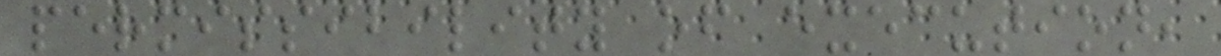permissibility of execution,
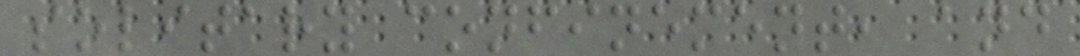solitary confinement, and
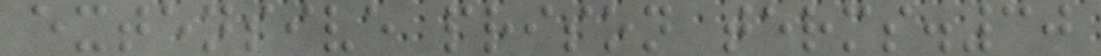extensive prison terms.30
